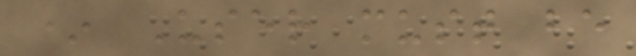* User must be
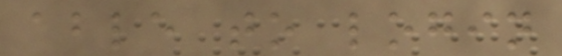able to login
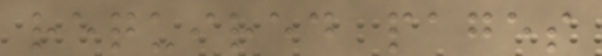required pages
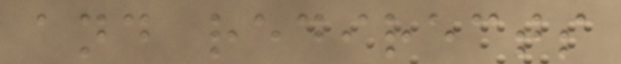and redirects
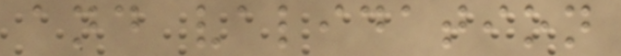and validation
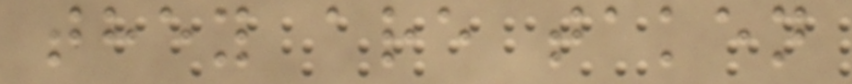they are taken
